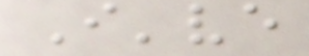I've
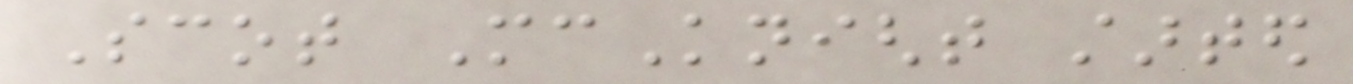Scot McKnight started
